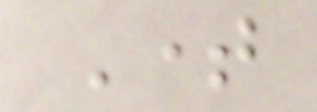Time
